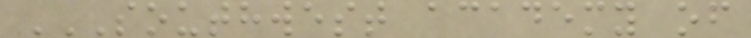SOUTHWEST ACADEMY OF
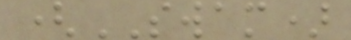(SWAM)
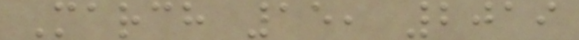March 15, 2019
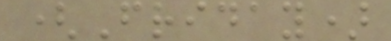(Friday)
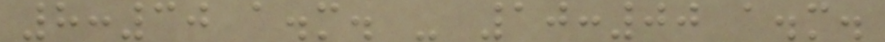8:30 a.m. - 10:00 a.m.
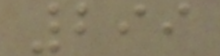299
